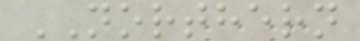NORTHERN
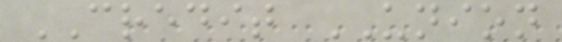CREDIT UNION
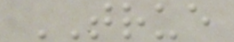TRUE
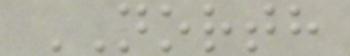NORTH
